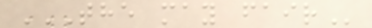THE MAY FAIR
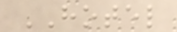HOTEL
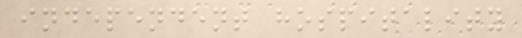independent hospitality
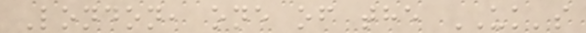London, one of the UK's
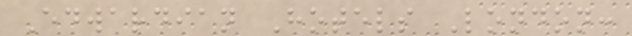Edwardian Hotels London:
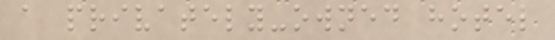a privately-owned hotel
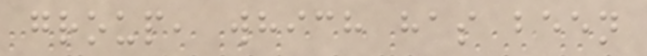group, which has been
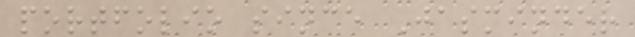portfolio since Jasminder
